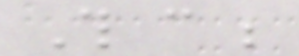This can be
